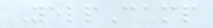YelpCamp
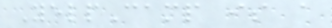YelpCamp is a
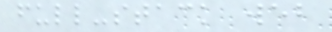full-stack web
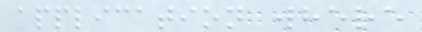application where
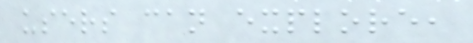users can explore,
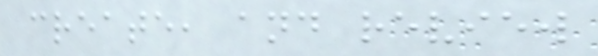create, and review
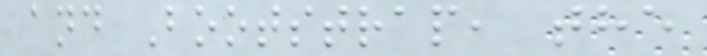and Bootstrap, the
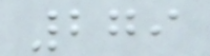279
